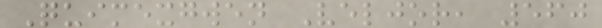Quimexgwen Veljor, 560
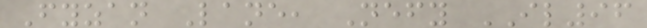Fyzan Lane, Nefy IL96
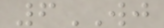6WJ
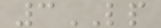3LP
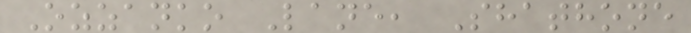Ozzanko Lane, Shathone
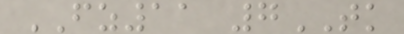FZ11 7TK
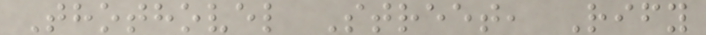Thothovel Street, Rify
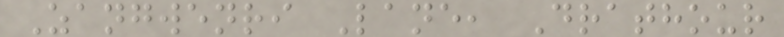Zangwenri Lane, Drathour
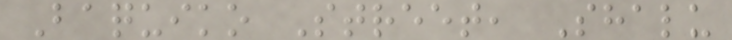Baquiko Street, Shalu
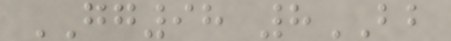GG98 8BB
